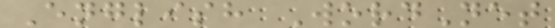English WordNet
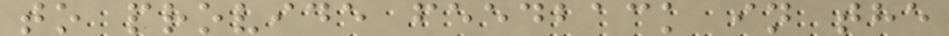to provide feedback in the
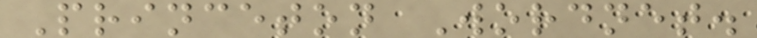Princeton Wordnet.
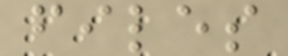files
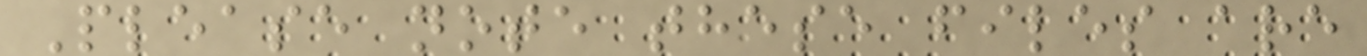Please note these files are
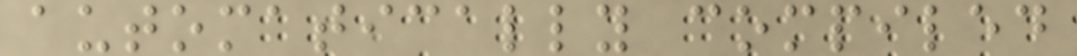automatically compiled
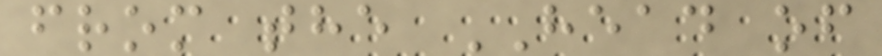from the HEAD of
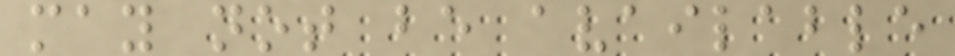may not be available
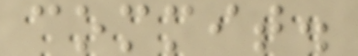commit.
